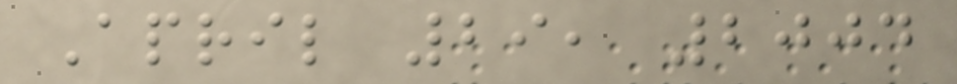April 29, 2004
